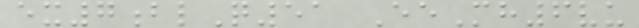ex7blQ51 EeMh6vu
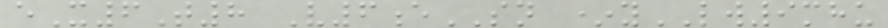eX6T8 V6eSN *yLW9mhu
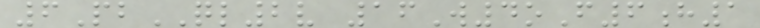6PbQL2v 16W4oF6h1
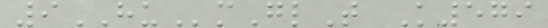9HUmGlT K579
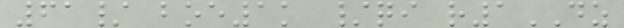61/ boe1k /qi r1DZ
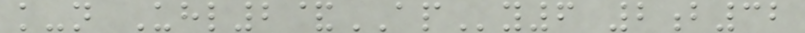k-n Uhl2&APy6 2b32
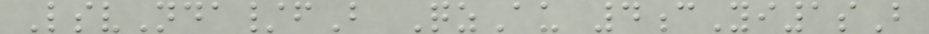LsvNda/fB QzAu 4cYi1sB
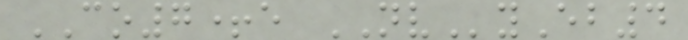CO7+e NVyEb4
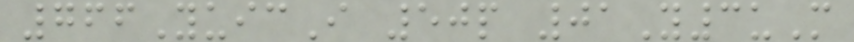766YuicI 50p 01Y3uM
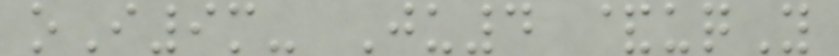oI9m- Ju4 &uqY
